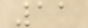11
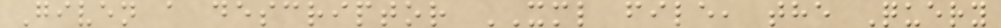Given a descriptor XML file, the Query
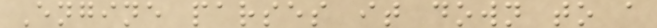Engine parses it down to a
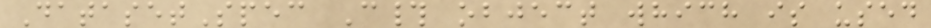DatasetSpec C# object which is used
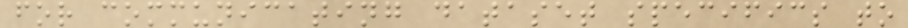for communicating dataset specifics to
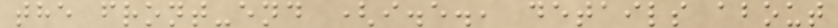the front-end (i.e., details about
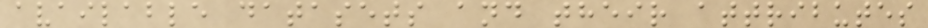available datasets and their attributes
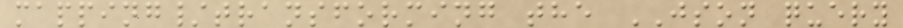mapping/transforming the JSON query
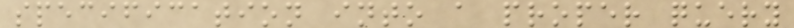specification into a proper query
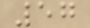57
